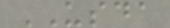USDA
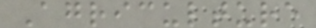Agriculture
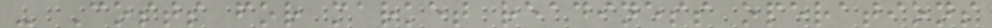- Costs for market readiness operations
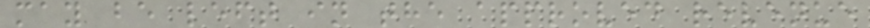may be left in the approved revenue
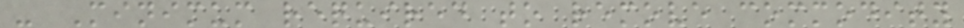- Minimum required to remove commodity
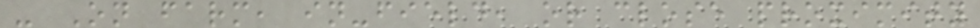- On farm, in-field, or close proximity
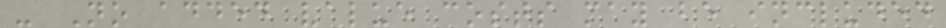- No added value costs may be included
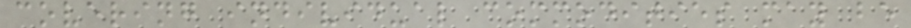covering individual commodities may be
